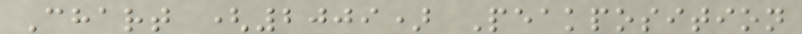Chart (2009) Peakposition
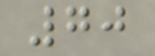70
